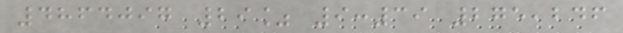4864097 29% 9:39 275,246
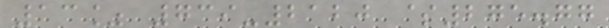13% 739-2120 $275.77
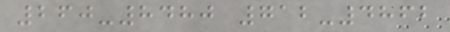260-8480 712-4862
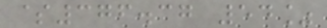$376.37 54%
